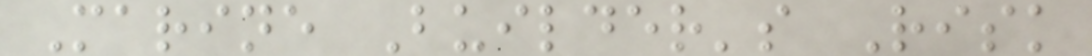Marine Builder's Risk
